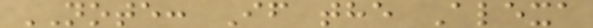NOTE: If the Alexa
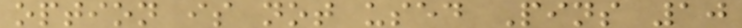option is not used Pins 10
